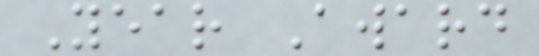Year Award
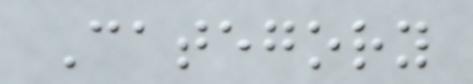Category
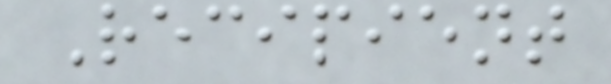Recipient
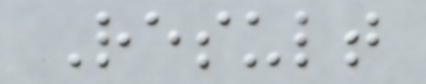Result
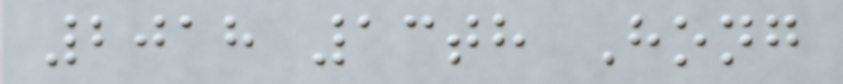2018 13th Hong
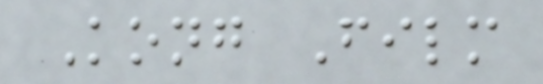Kong Film
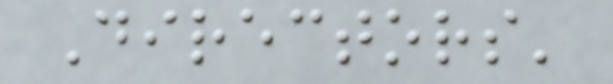Directors'
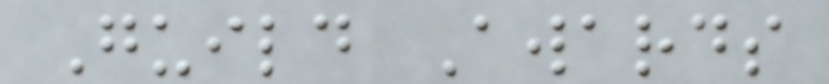Guild Awards
